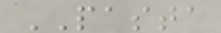PASTA
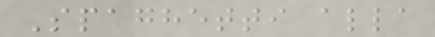Spaghetti alla
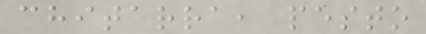chitarra, pesto
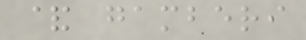& gamberi
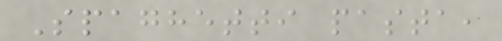Spaghetti pasta,
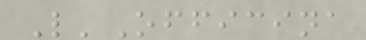L'Officina
